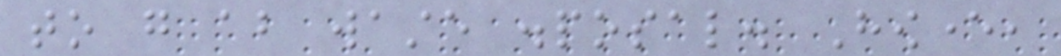to go about waste disposal. However,
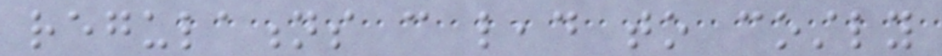regulations can lead to costly
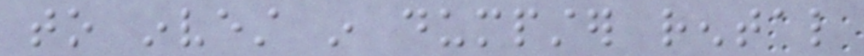to invest in dumpster rental
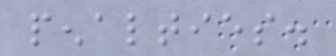penalties.
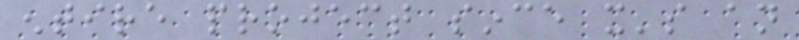entire project since it's an
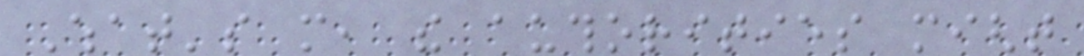What's more, the authorities might
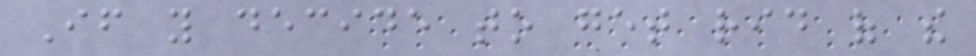If you decide to get rid of the
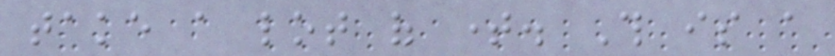take a lot of time. This is a
